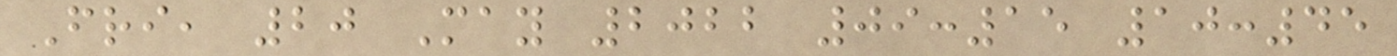Fri, 20 May 2022 09:15 10:45
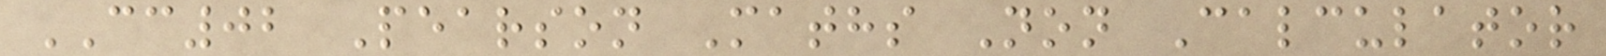CC02 Pearson Maths Non Calculator
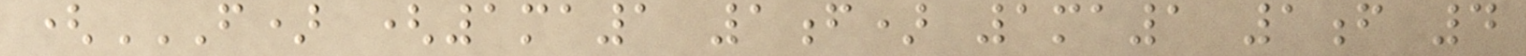(F) (1MA1 1F) 1MA1 1F 4
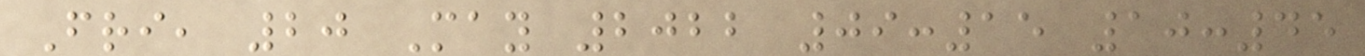Fri, 20 May 2022 09:15 10:45
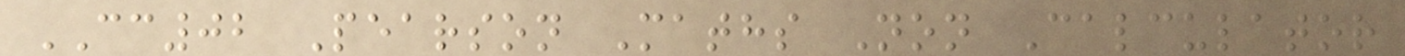CC02 Pearson Maths Non Calculator
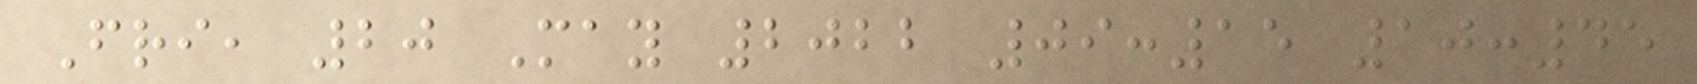Fri, 20 May 2022 09:15 10:45
